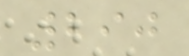290
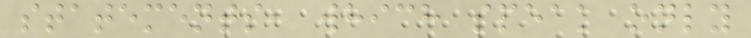statements, which speak only
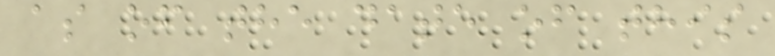as of the date of this
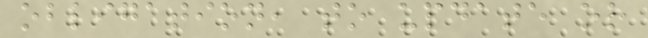obligation, to update or
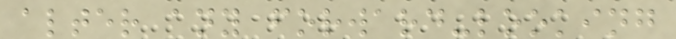alter any forward-looking
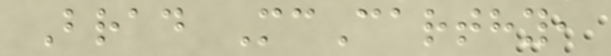Brad McCarthy,
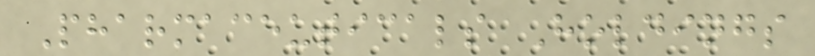Pharmaceuticals Holdings
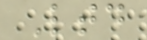Ltd
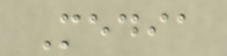Media
